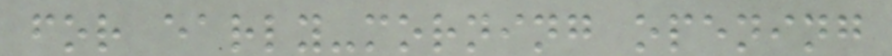for early-morning opening
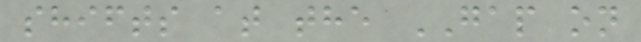shifts at the GAP on
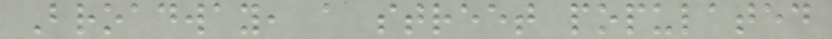Broadway, a street populated
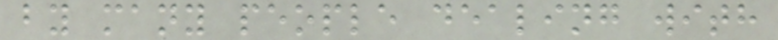by many people dealing with
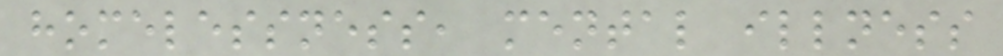homelessness, mental illness
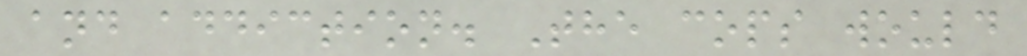and addiction. The cops would
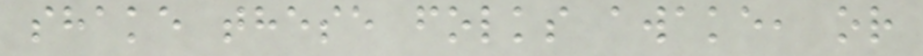shake these folks awake, or
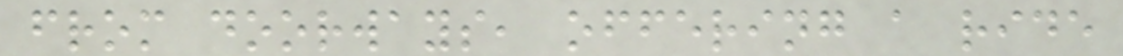from doorways, offering a ride
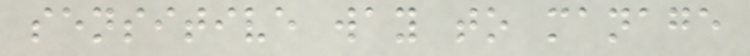sensitive way to manage
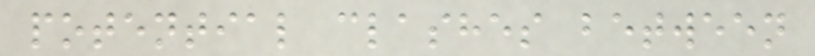potential clashes between
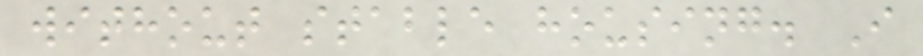without stable housing. I
